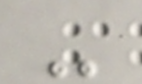-
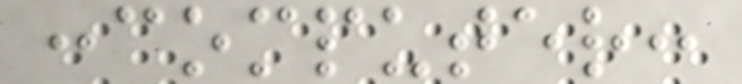:computer:
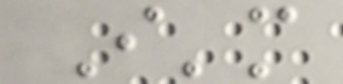I'm
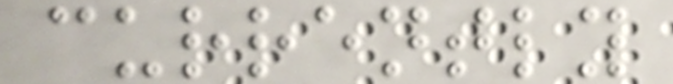currently
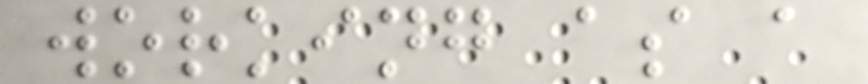working as a
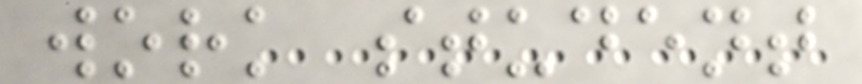work student
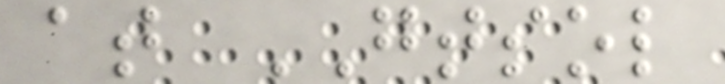at GTSOL
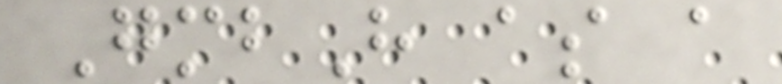GmbH as a
